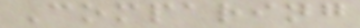Comparing
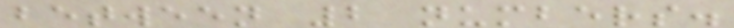between 2 numbers.
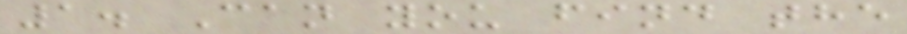1. Can you find the
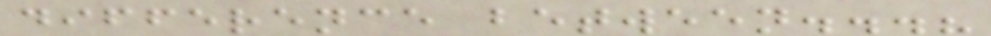difference between...?
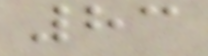83
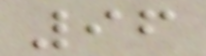96
